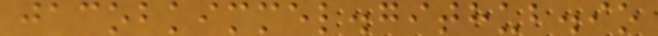jacobkimmel.github.io
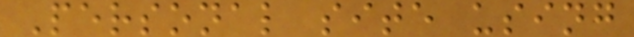Personal site using
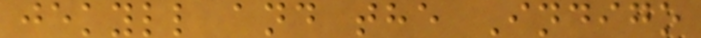jekyll and the Indigo
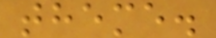theme.
